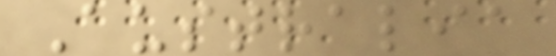Australia
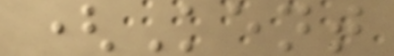(Kent
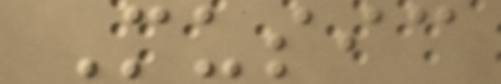Music
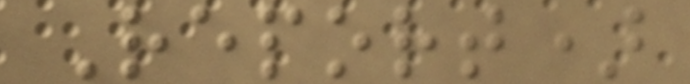Report)
